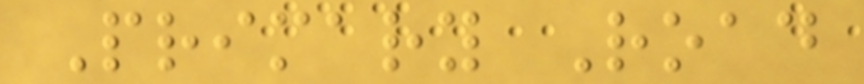Primary Road
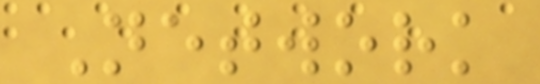Network
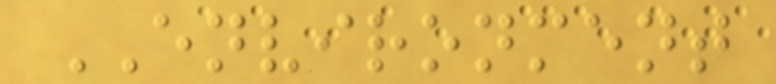ENVIRONMENT
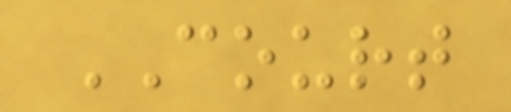COURT
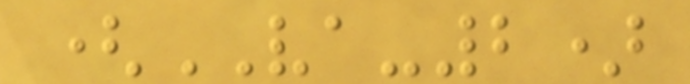(VA-2)
